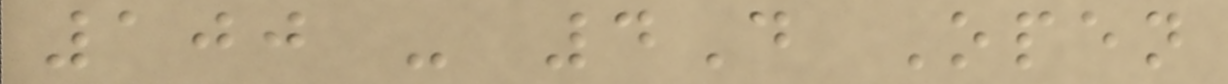100 - 4D Open
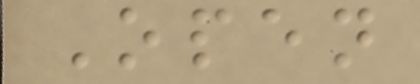Open
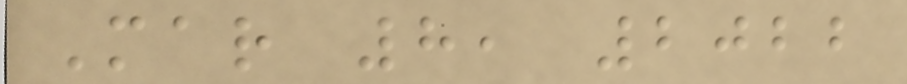Mar 8, 2022
